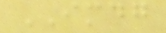IMDG
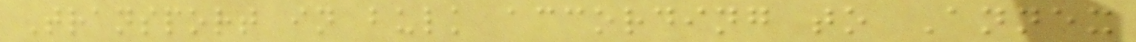Transport in bulk according to Annex
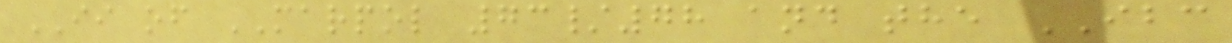II of MARPOL 73/78 and the IBC
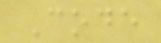Code
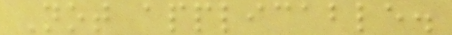Not applicable.
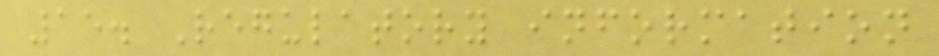15. Regulatory information
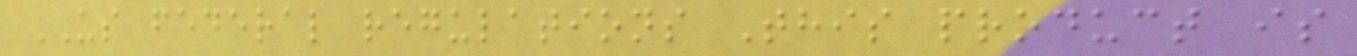US federal regulations This product is
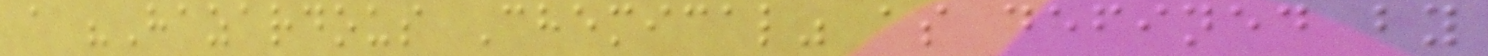a "Hazardous Chemical" as defined by
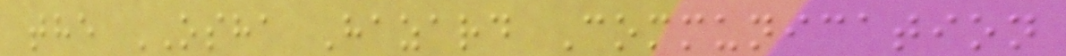the OSHA Hazard Communication
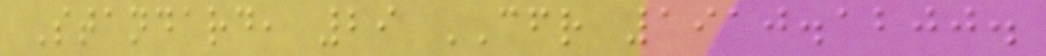Standard, 29 CFR 1910.1200.
